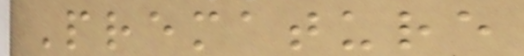Premature
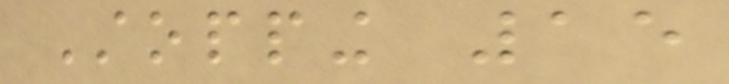Stopping 15
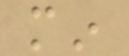min
